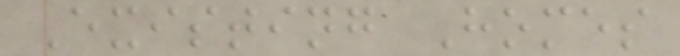Existing Homes
